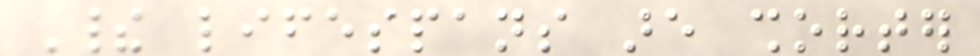Their lifespans are shorter
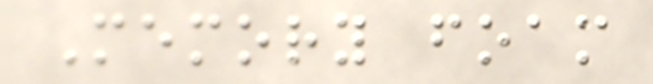Memory foam
